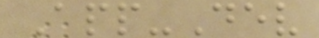App-Dev
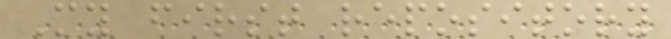My first repository
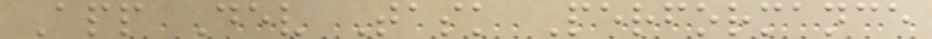App Dev Task Performance
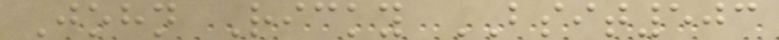John Ricky BSIT503
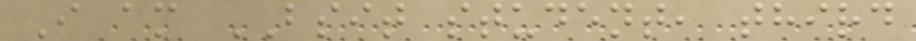I am BSIT student, third
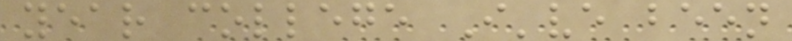year college I've been
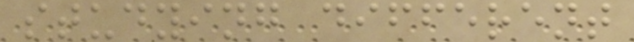studying different
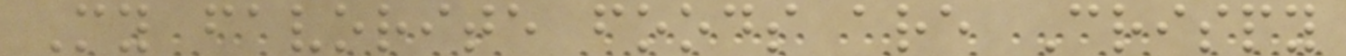My favorite foods are Crispy
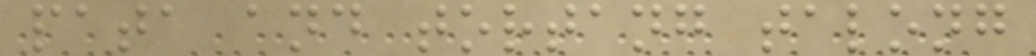pata and tortang talong
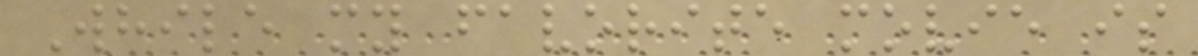While my favorite movie is
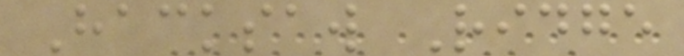Hacksaw Ridge
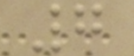7
